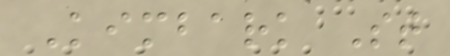Kimbark St
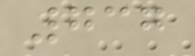737
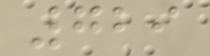729
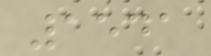1541
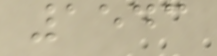1543
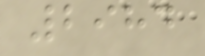2984
